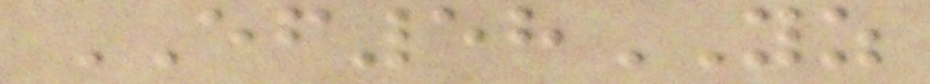EF58YZ
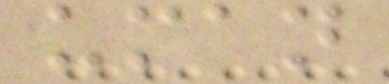uman
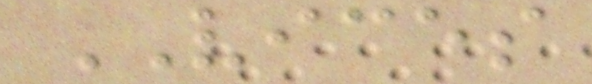VICES
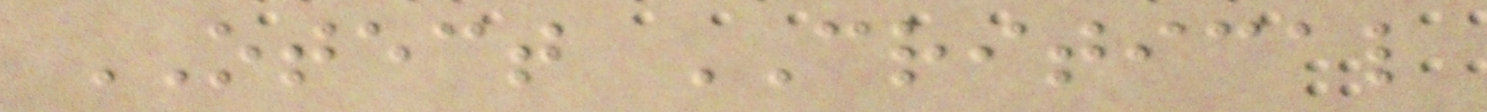OTECT CRITICAL
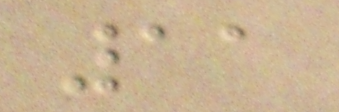11
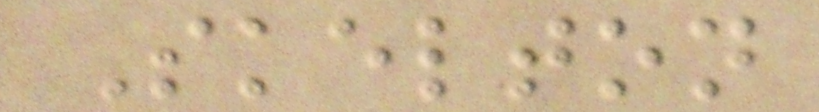Skelton
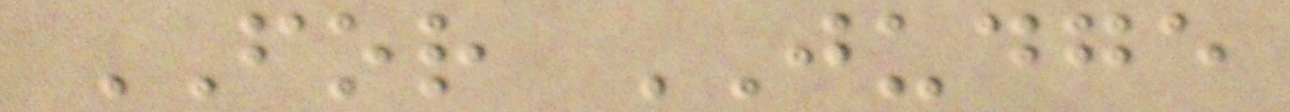FOR JUDGE
